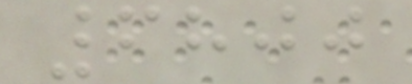6800
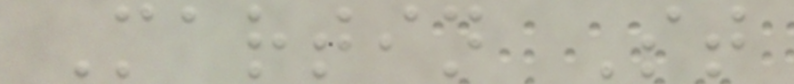Martin St
